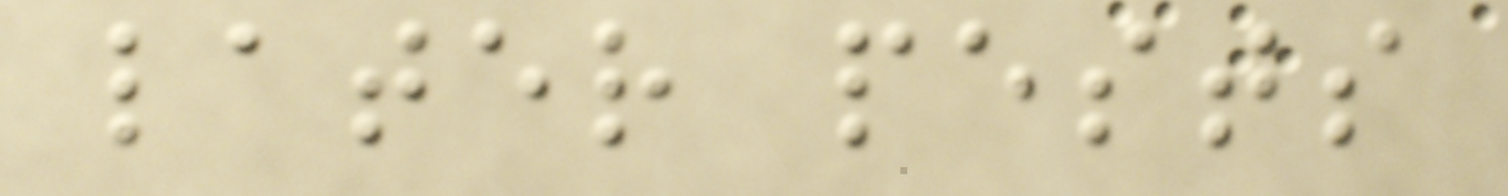later pests
